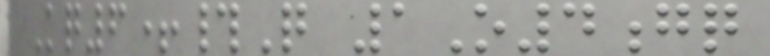Kq6+#Q 1O4gq
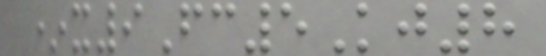*x9Fc5Kj8
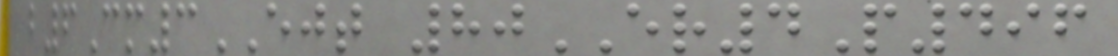b6Cm3EJT 80ER4P496
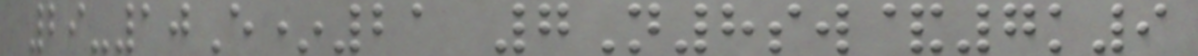29-10E*21 7N8sw&7k9
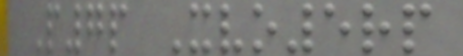P7p Xvo5rp
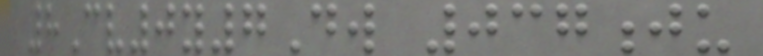8Cv0y7Dw 037ju
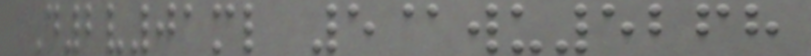D2v01ml 5@wu5268
